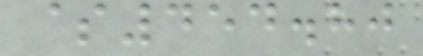$454.80
